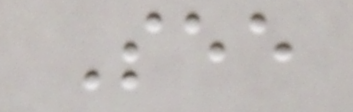See
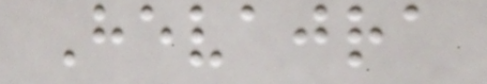Hevajra
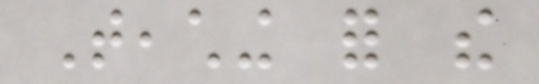Teaching for the
